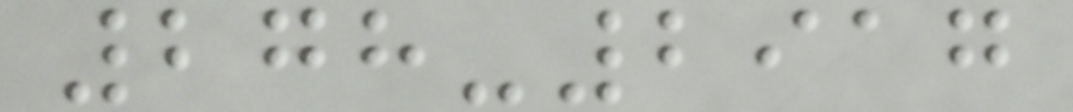278-2917
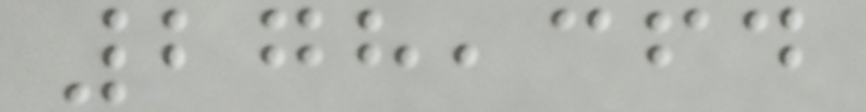278,364
